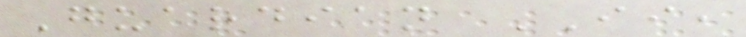Guardian II,
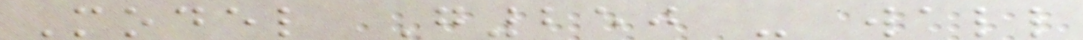Model G250 - wall
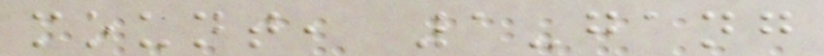mount, 1-gang
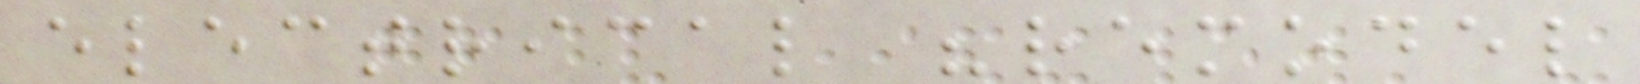electrical "remodel
